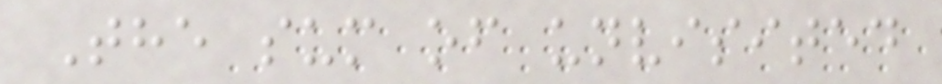The sum of unvisited
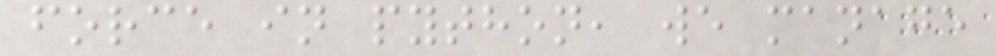force in python, we manage
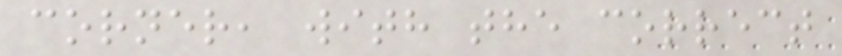corner, with the correct
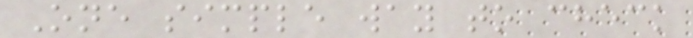One simple way to check
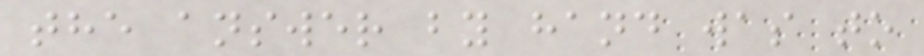the answer by hand was to
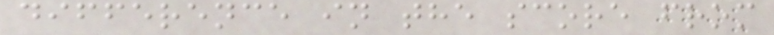difference in the score from
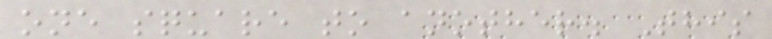one square to another. This
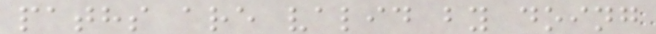paths are valid by doing
